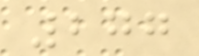277
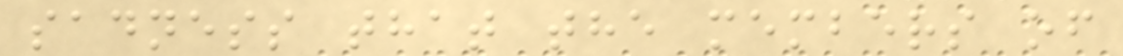sadness that the members of
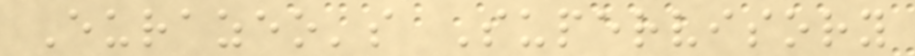Eurazeo's Supervisory
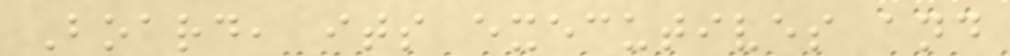Board, its executives and
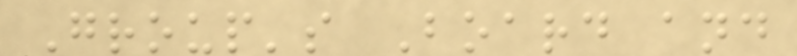Group's Board and
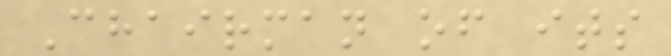Chairman of its
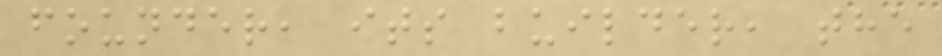founder, its builder, the
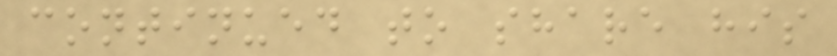continued to share his
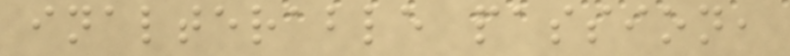inalterable passion,
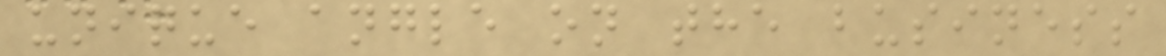unique angle on the business
